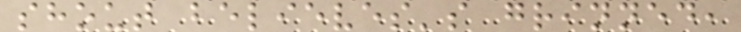shout believes's grinned,
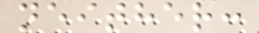neither:
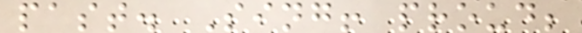past. Sing! proud;
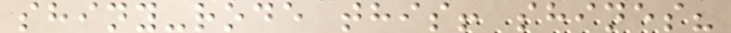shiny-rode this! shines?
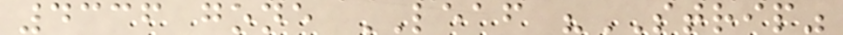4336 gone LEAF "STRIP"
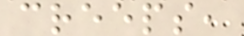creeps,
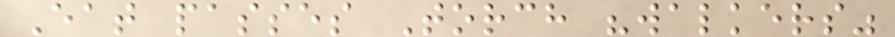Eat passes Torch "walkers"
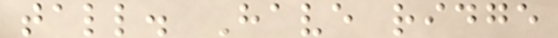tall. Have ridge
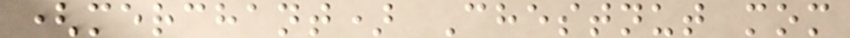(merchant) Chestnut mom
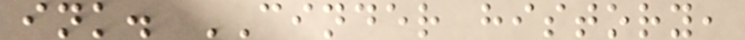ink. CINDER history,
